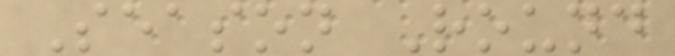Season Round
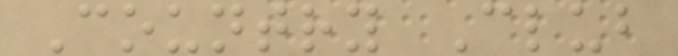Country Club
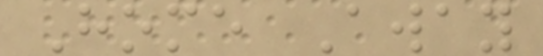Home Away
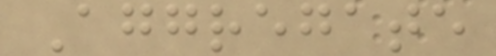Aggregate
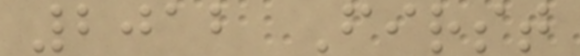2012 First
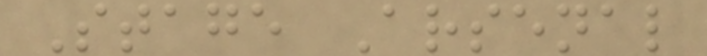Stage Arsenal
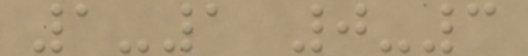1-1 0-3
